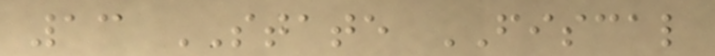13 STATE FISCAL
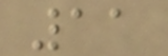11
